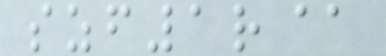szf1r@
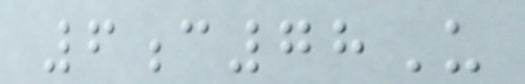6c78U
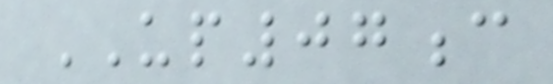UP07c
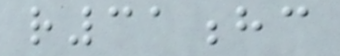r31hc
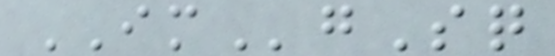IMgSq
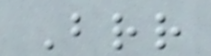Brr
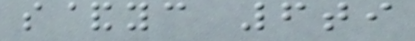s&yc 6ti
